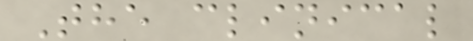The clinical
